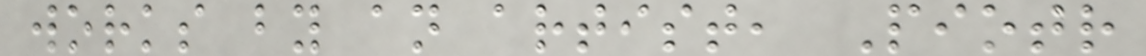works by an artist, Piotr
